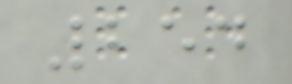254
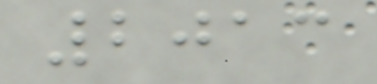2013
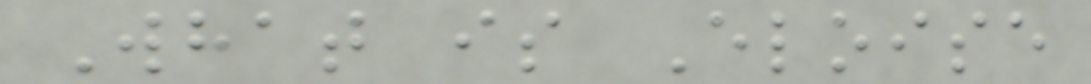What is Eloise
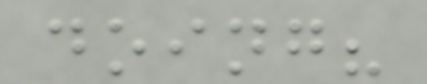doing?
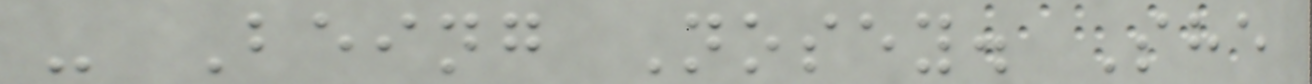- Being Nosey. She
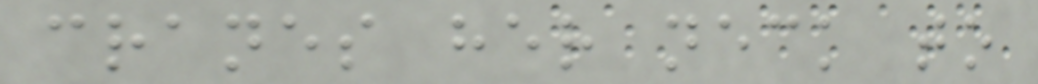cranes her neck to
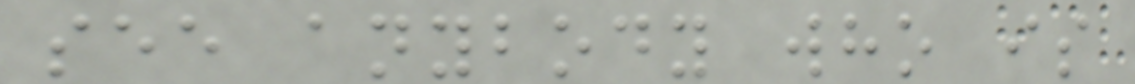see anybody who is
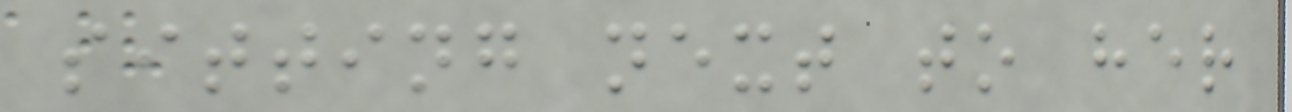sitting next to her
